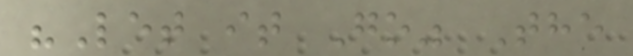"Let it Go" The
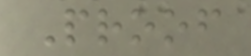Proof
